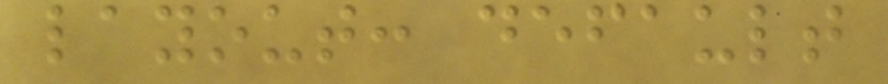layout: default
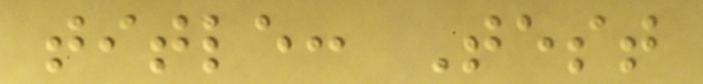title: Test
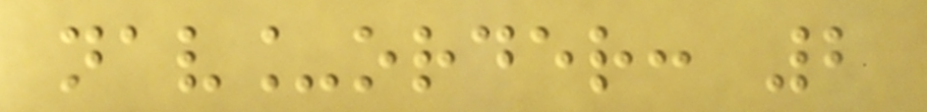nav_order: 2
